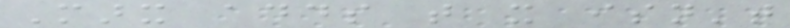Marx adds that it isn't
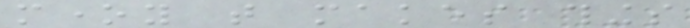money that makes things
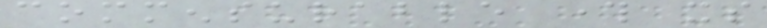commensurable through its
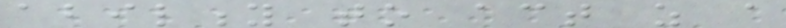ability to act as a
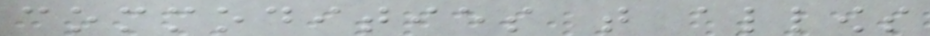commodities that allows
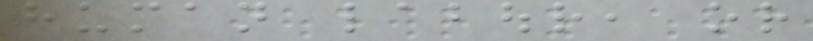human labour, or
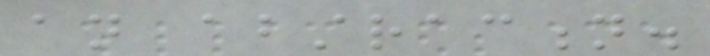an abstraction.
